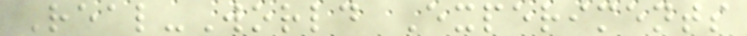Real-World Experiments
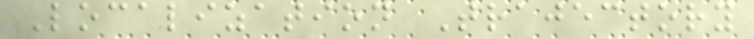Localization Trajectory
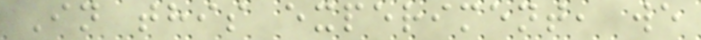In this experiment, we
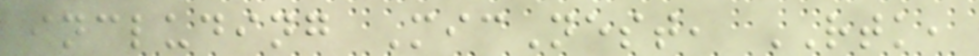including MicNest, RTK,
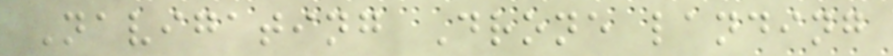Navigating Drone landing
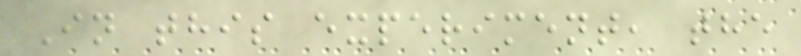In this experiment, the
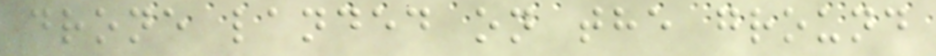drone landed on the ground
